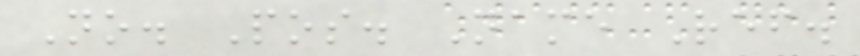No. Pos. Name Ref.
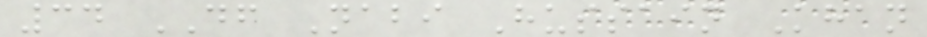34 DF Nabi Hussain Khan
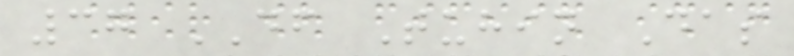37 DF Tuhin Das
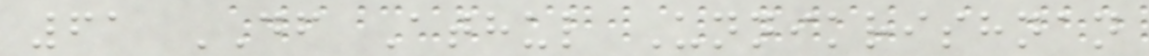61 DF Athul Unnikrishnan
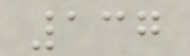137
